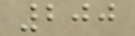200
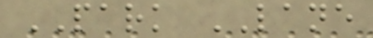PARK LANE
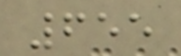655
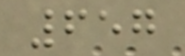657
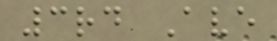3rd Ave
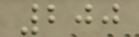200
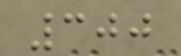300
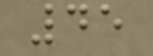45
